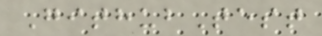GithubTest
